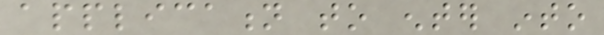application to enter into
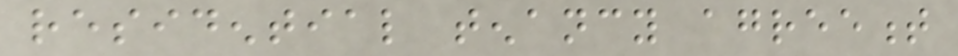residential tenancy agreement
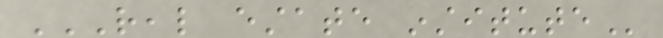REAL ESTATE INSTITUTE
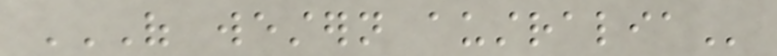OF WESTERN AUSTRALIA
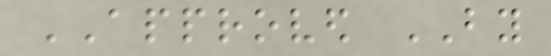APPROVED BY
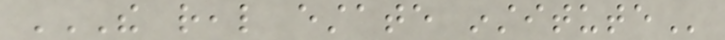THE REAL ESTATE INSTITUTE
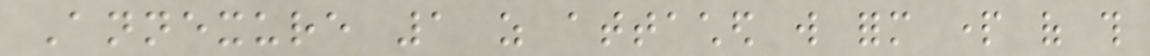Annexure 1 as attached will form part of this
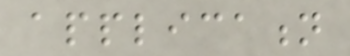application
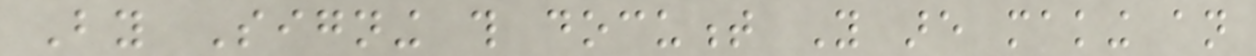By Signing this document You are making an
